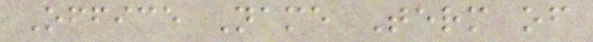Office Name Term of
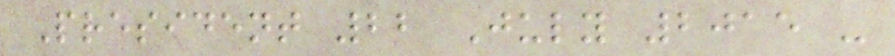President 22 July 2015 -
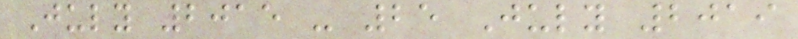July 2015 - 25 July 2019
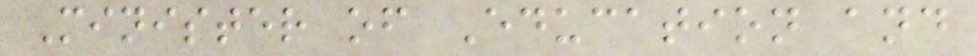Minister of Education and
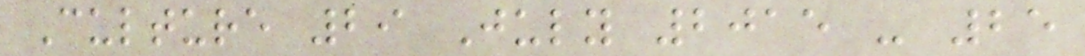Culture 29 July 2015 - 25
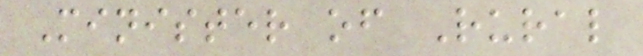Minister of Rural
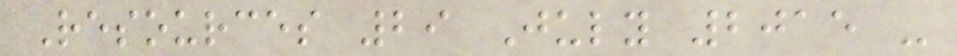Resources 29 July 2015 -
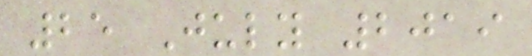25 July 2019
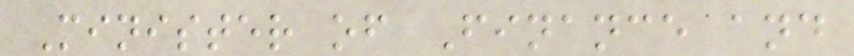Minister of Finance and
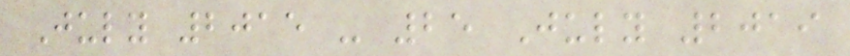July 2015 - 25 July 2019
